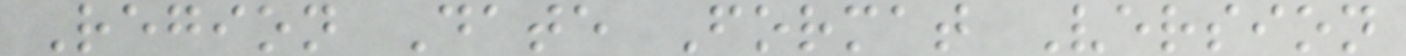Region Date Format Version
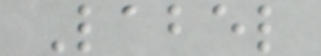Label
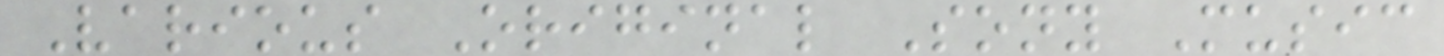Various Original Sony Music
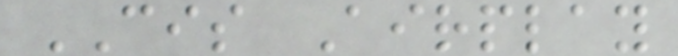CIS Airplay
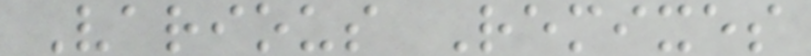Various Remixes
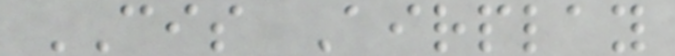CIS Airplay
